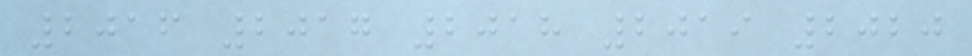2016 2017 2018 2019 2020
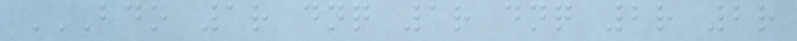BDO 1R DNQ 1R DNQ 2R 2R
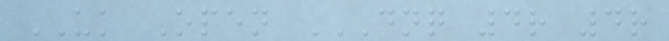UK Open DNQ 4R 4R
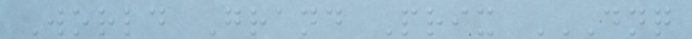World Grand Prix DNQ
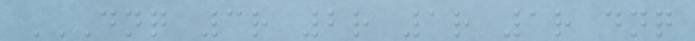DNQ 3R 2R 1R 1R DNQ
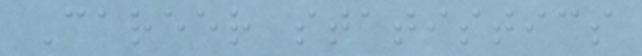Career statistics
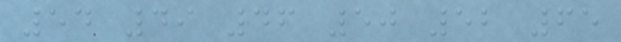54 49 46 50 52 65
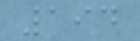194
